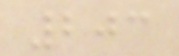203
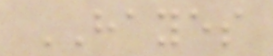HAYES
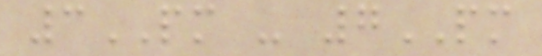3PM - 7PM
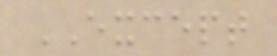EXCEPT
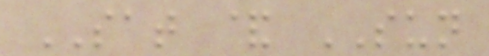SAT & SUN
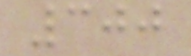300
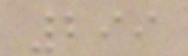299
